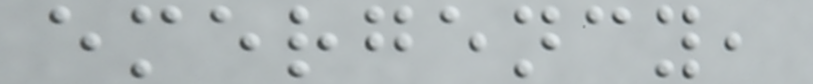emergency,
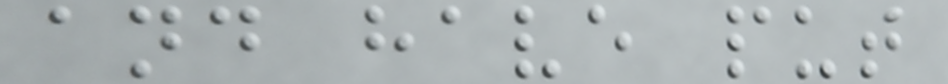and have put
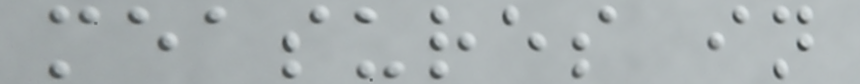measures in
